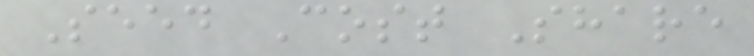Seed Cost Share
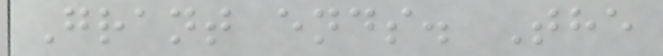Grant ends. The
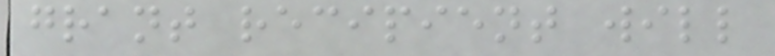grant recipient will
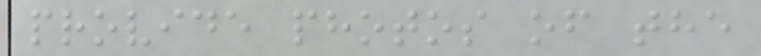provide photos of the
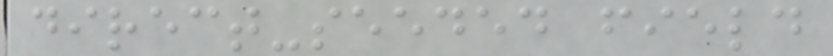direct-seeded field
